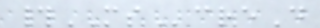#MScreD
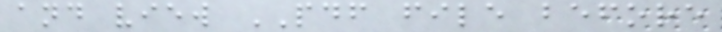and view PDF file before
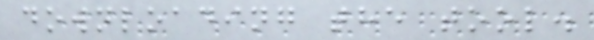downloading the tool.
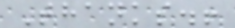Thanks.!
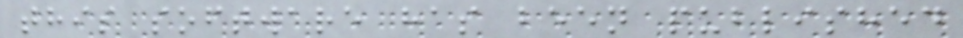this software has been published
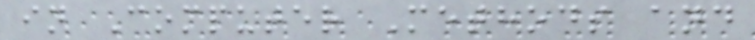in Computer Methods and
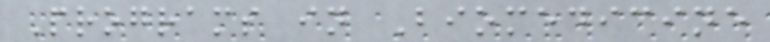Programs in Biomedicine
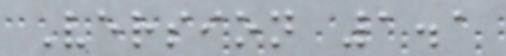Version 1.1
